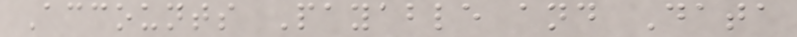Accounts Payable and Data
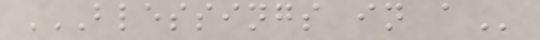BLESSINGS IN A
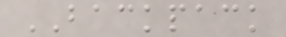BACKPACK
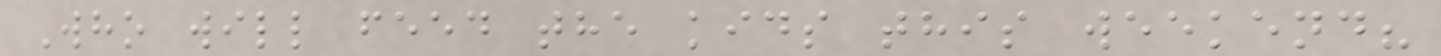Who will feed the kids this weekend?
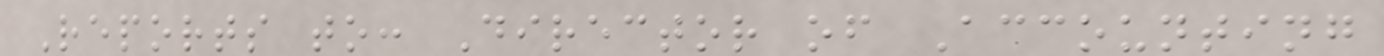Reports to: Director of Accounting
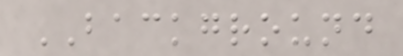BACKGROUND
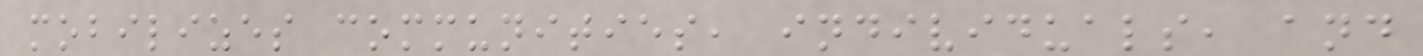mobilizes communities, individuals, and
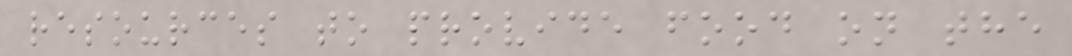resources to provide food on the
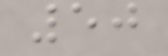50
